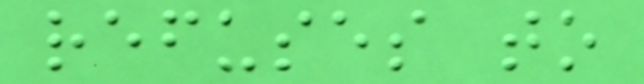refuses to
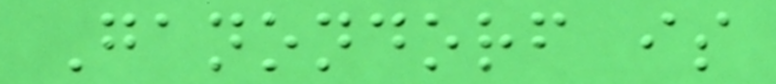Ganondorf is
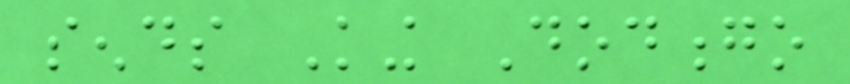sends King Dodongo
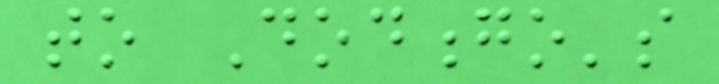to Dodongo's
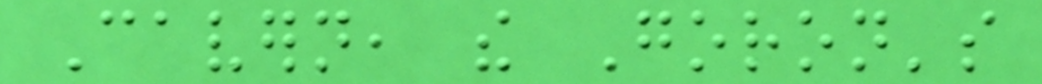Cavern, the Goron's
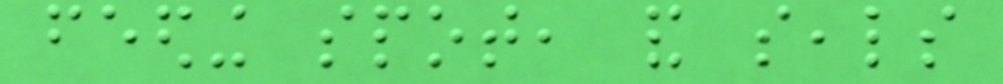feeding spot, and seals
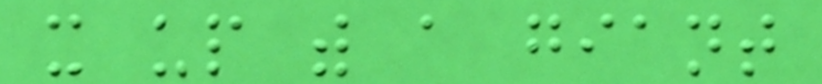it up with a giant
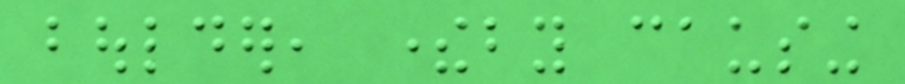boulder, thereby causing
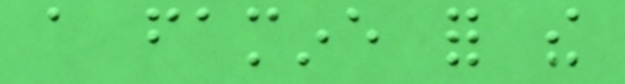a famine for the
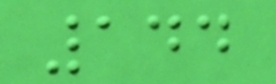144
